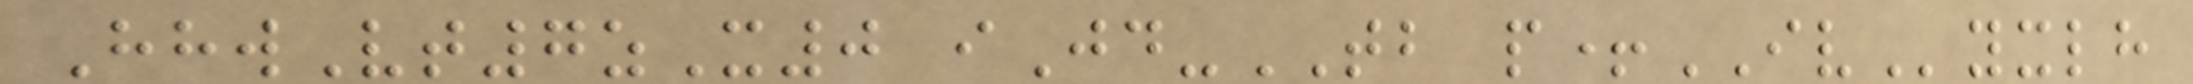HhwVt7zX0 iJd-TB p+IVyxlh
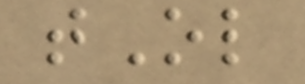tOl
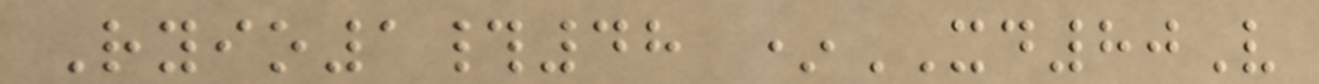Ryio1#48 *XD80V
